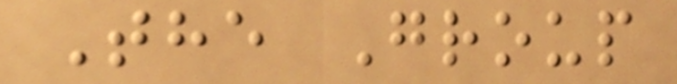The Group
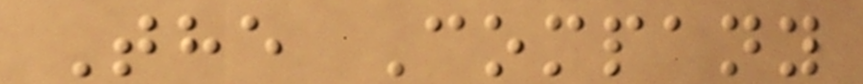The Company
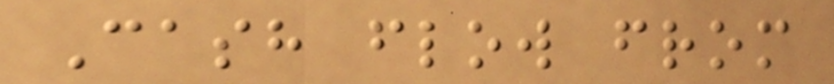Cash flow from
